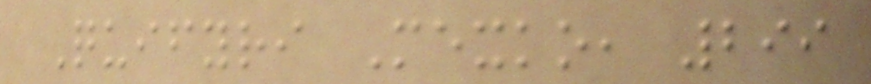Quifyri Mexko, 299
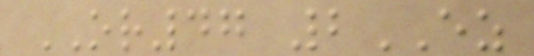OR47 2EZ
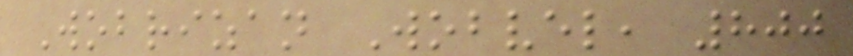Wobrizan Wobvel, 800
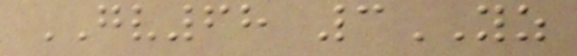GV68 3YZ
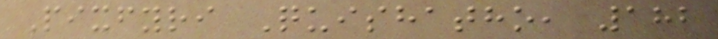Pixfyri Quishatho, 182
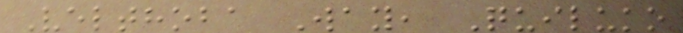Velthoba Way, Quiluko
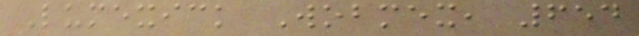Lumexick Wobmex, 654
